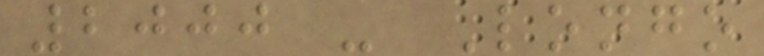2000 - Longo
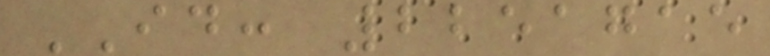ID: 2251715
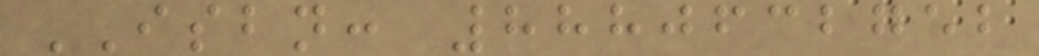ISBN: 8880632752
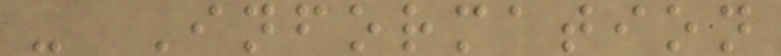- Information
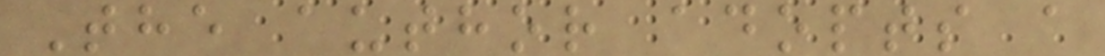The author adopts a
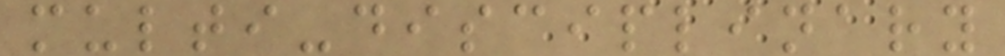multi-disciplinary
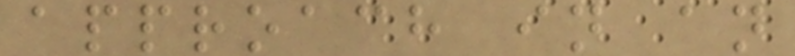approach in an
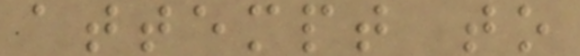attempt to
